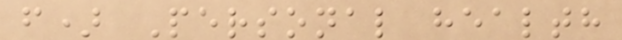f) Personal health
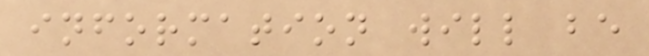information will be
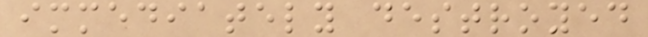immediately destroyed
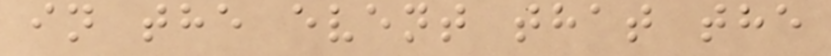in the event that the
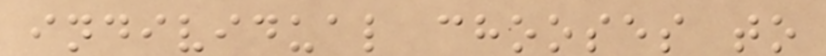individual chooses to
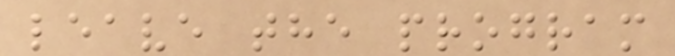leave the program
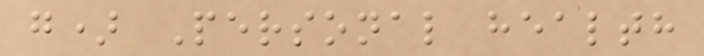g) Personal health
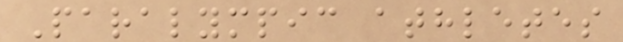Paralympic athletes
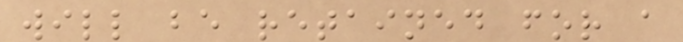will be retained for a
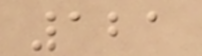121
